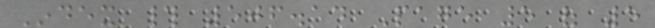Index # 506.14 Page 5 of 5
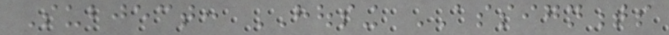Subject: HOUSING ASSIGNMENTS
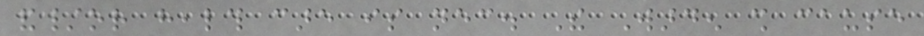and/or health care is necessary. The Warden shall cause
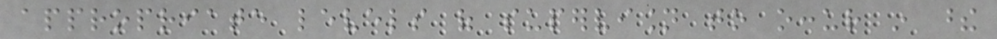appropriate levels of supervision to occur in these
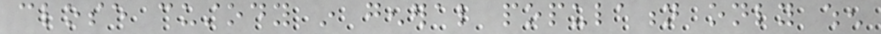close custody in general population only when
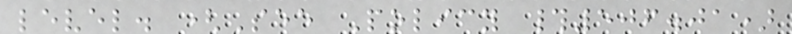level. (See Policy #506.01)
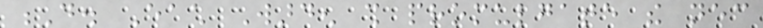D. Each Warden shall promulgate the necessary
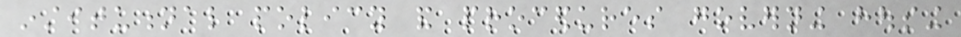institutional policy and procedures governing housing
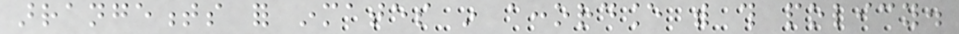arrangements for inmates in accordance with this policy.
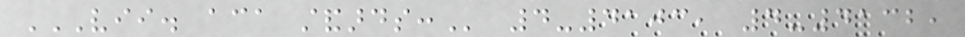VII. ACA STANDARDS: 4-4103, 4-4132,
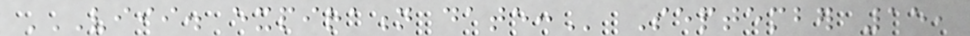VIII. EXPIRATION DATE: September 15,
